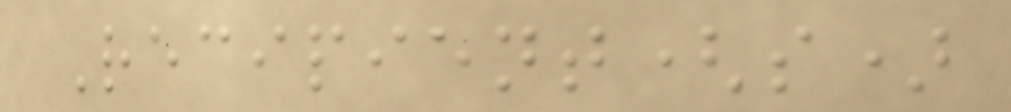Recipient(s)
